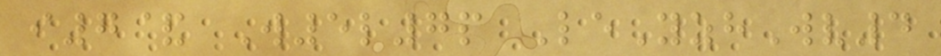i7& W5l7p LeYzhWv4
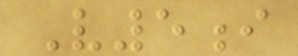V5i
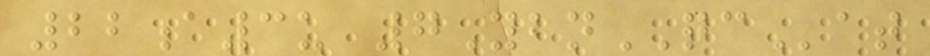22a3u 7YbnQCat
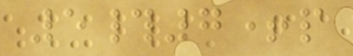5#7+p
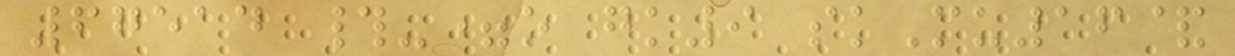67514 #-=o gk9 skMu16&
